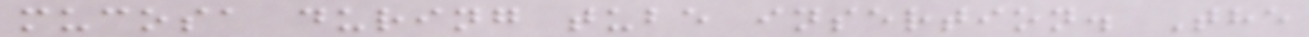mucosa during tube insertion. The
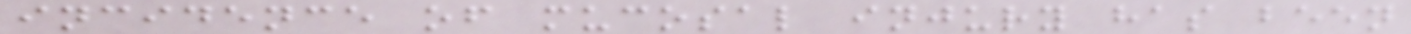incidence of mucosal injury has been
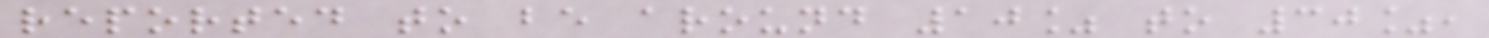reported to be around 10% to 30%,
